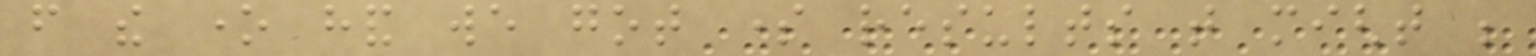from the one hand we got some results that might be
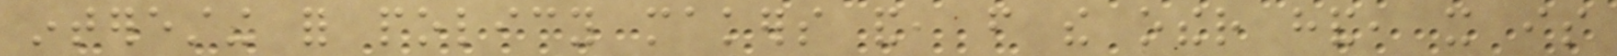interesting for policy makers and, from the other hand, it is
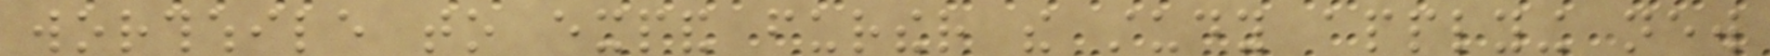worthwhile to expand further the study applying new
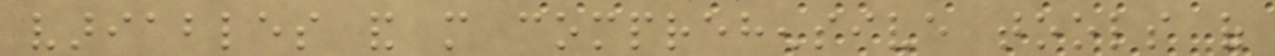variables and more comprehensive tools of
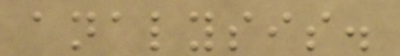analysis.
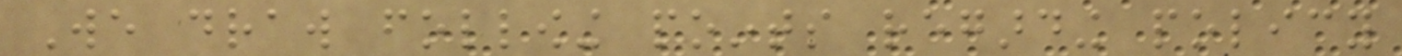We draw following points regarding policy
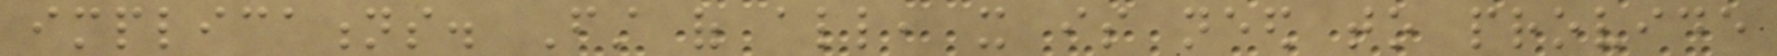implications. First of all, it is need to provide
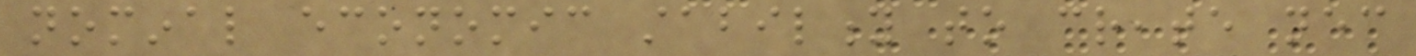nominal economic stability to create necessary
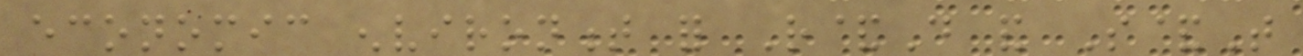economic environment for R&D and S&T
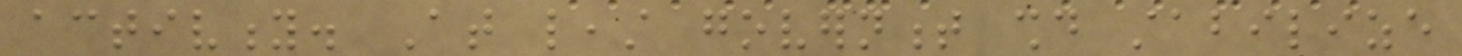activity. At least government should stabilize
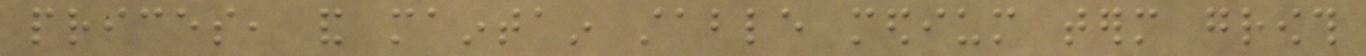prices, and maintain stable medium term growth
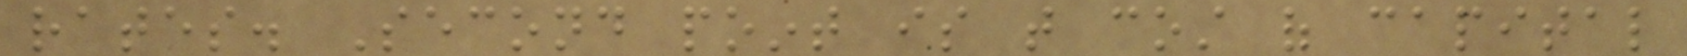rates. Second point is that cost of capital
